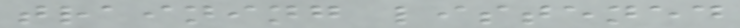training listened
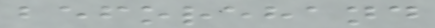beforehand
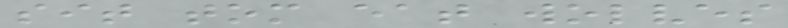sit tom eat wolves
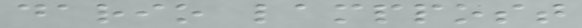dario lamppost
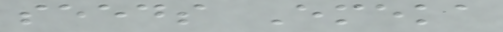seeds Emeka
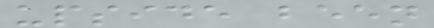upside been
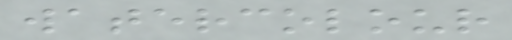watercolour
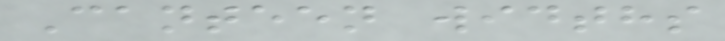Canteen widths
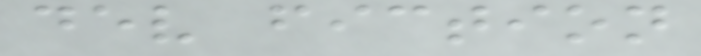dev fiction
